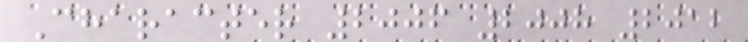Character 2006 2008 2012
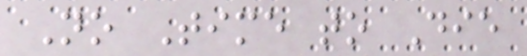No Time to Die
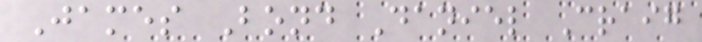James Bond Daniel Craig
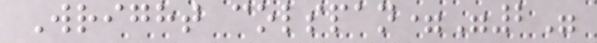Wright colspan="2"
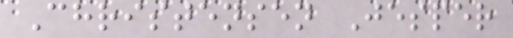Christensen Jesper
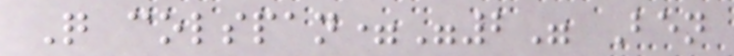Q colspan="2" Ben
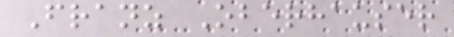Franz Oberhauser
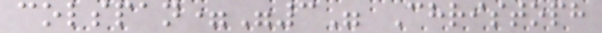colspan="3" Christoph
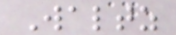Waltz
